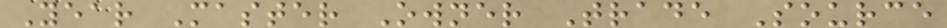Year Master Owner Trade Source
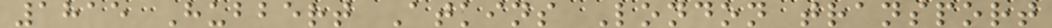1815 Hubbert Atkins London transport
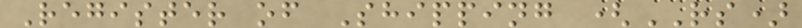Register of Shipping (RS)
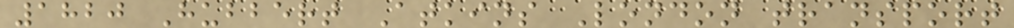1820 Hubbert Atkins London transport
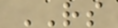RS
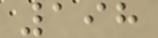198
